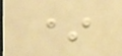*
